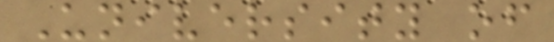University of
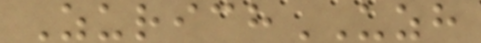ZurichUZH
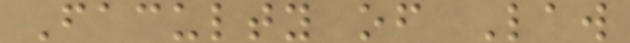Faculty of Law
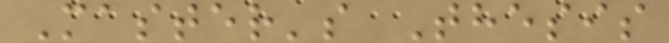Master's Thesis
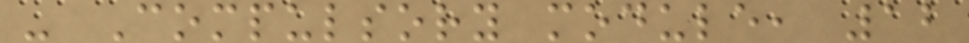- Compulsory module, 12
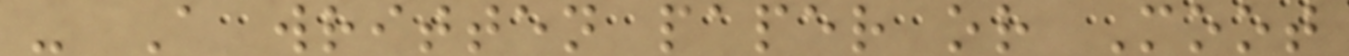- A written paper or Moot
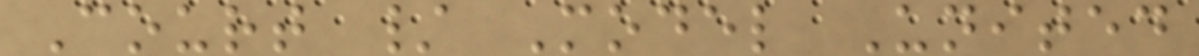Court / Model United
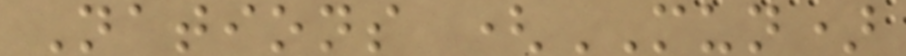Nations (MUN)
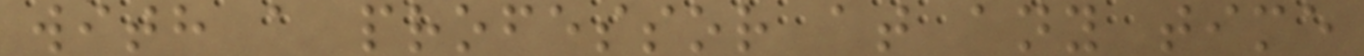with a professor at any time
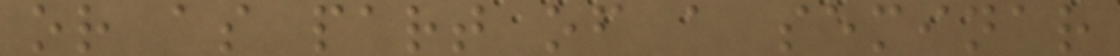or as part of a seminar
